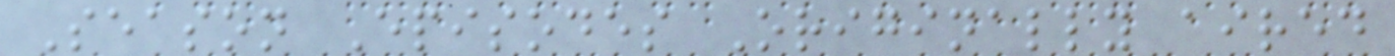Season Episodes Originally aired
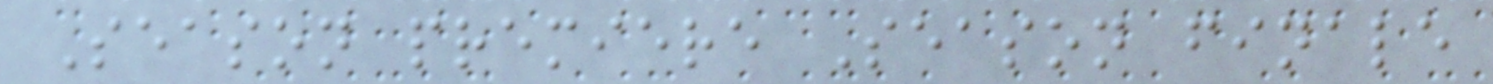Season premiere Season finale
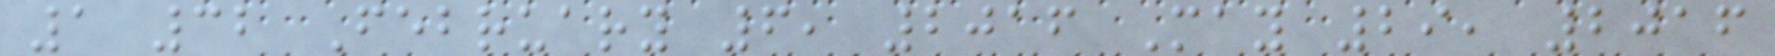1 32 February 6, 2016 May 29, 2016
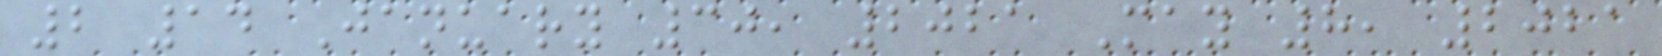2 14 January 30, 2021 May 8, 2021
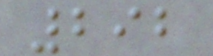292
